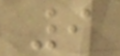9
